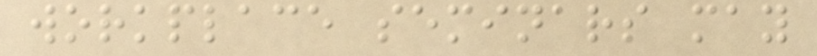workplace seminars may
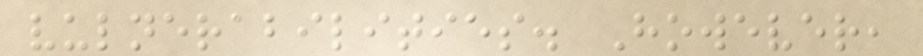vulnerabilities. However,
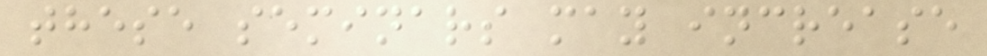these seminars may increase
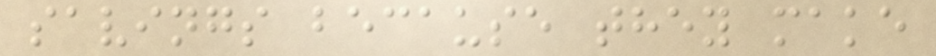savings because they make
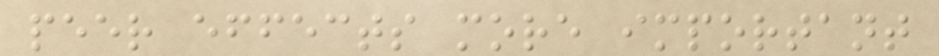peer effects more important
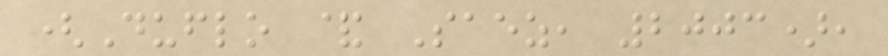(Duflo & Saez, 2003),
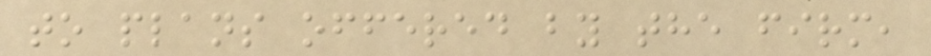to plans offered by the firm,
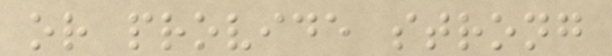or provide strong
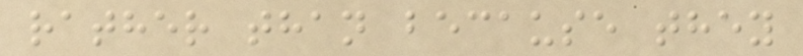rather than because they
